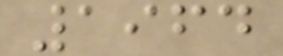1964
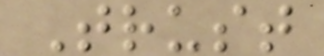Trust
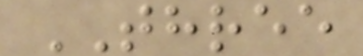THREE
